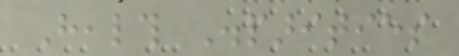Health Disparities
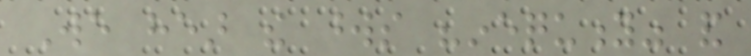We hear the words "inequity" and
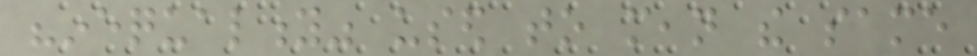"inequality" used to mean the same
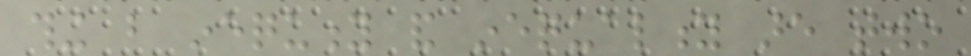thing but inequity and inequality are two
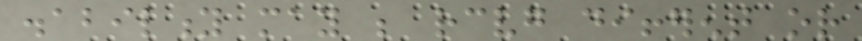disability may be receiving different or
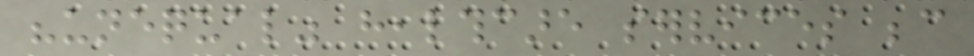"unequal" healthcare services because
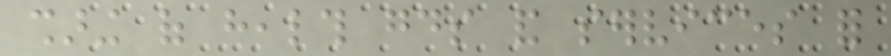sharing of health goods and services for
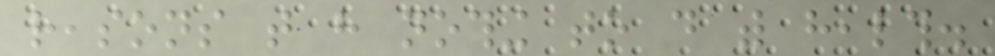reasons that have nothing to do with health.
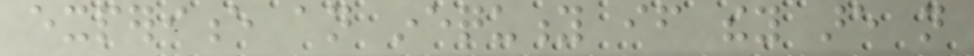experience an inequity if they are not
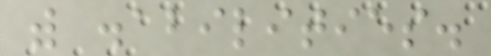with disabilities.
